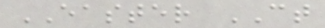EASTER CT
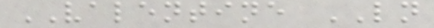VALENTINE LN
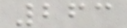263
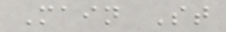Main St
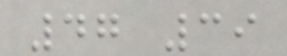47 39
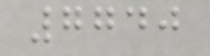7740
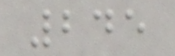245
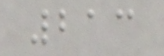213
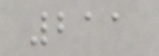211
